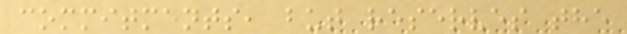commitments, but reserves the
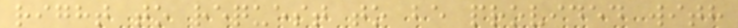right to request to be provided with
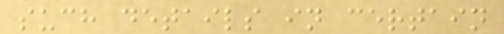such details in certain
